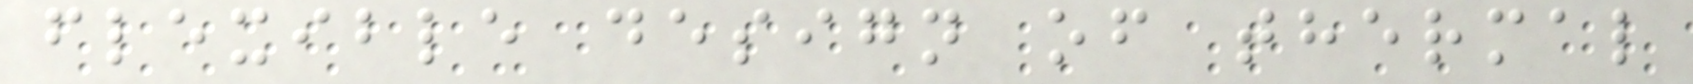flexible design of thermal
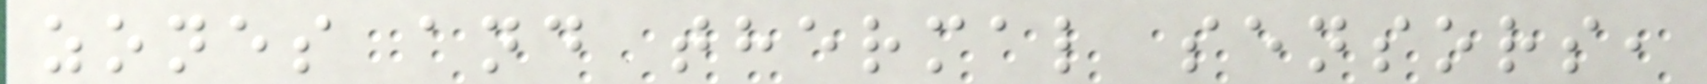zones and thermal sensors,
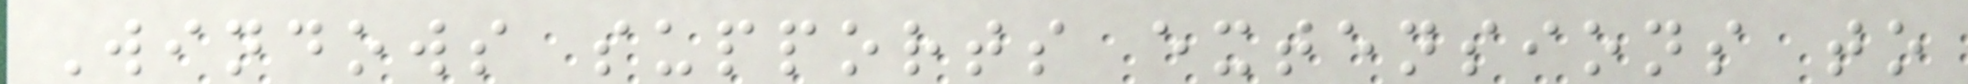Windows supports extensions to
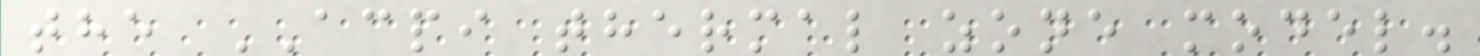the ACPI thermal zone model.
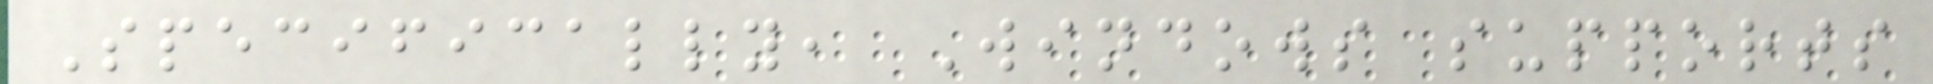Specifically, Windows supports
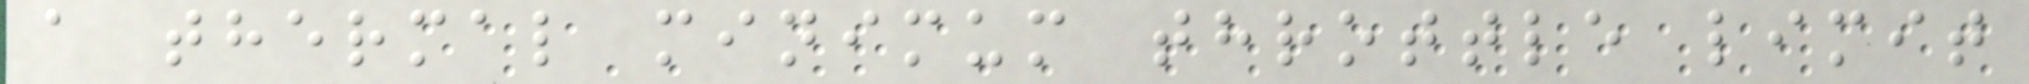a thermal minimum throttle limit
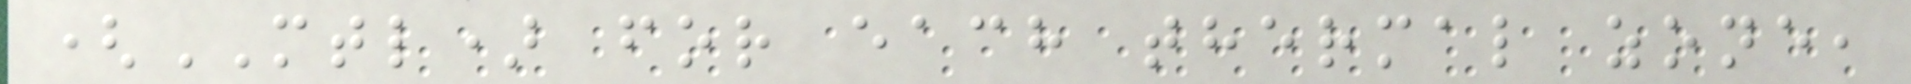(MTL) for each thermal zone,
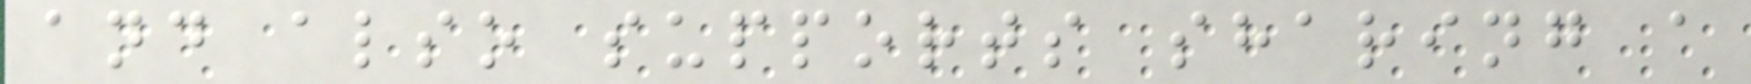and also supports sharing a
